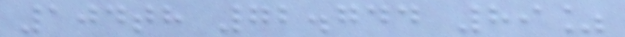104th 72.744 89%
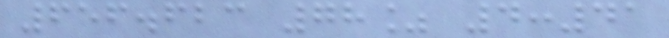656.623 78% 4:41
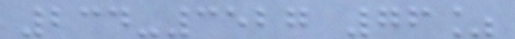234-3527 76%
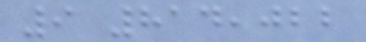9 814,022
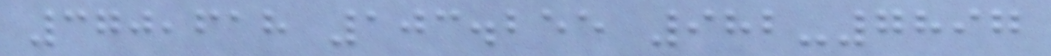370,618 103.255 982-7897
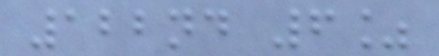122nd 6%
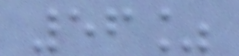56%
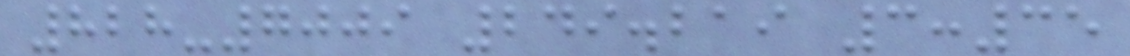828-7009 249.219 3:35
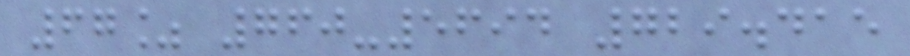67% 760-5694 729.415
